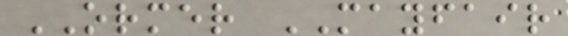ORMER MAYFAIR
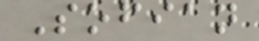Sofian
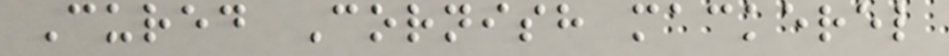Cured Cornish mackerel
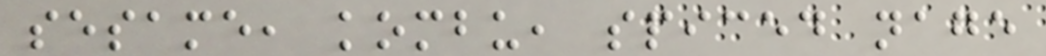sesame, kombu, spiced nage
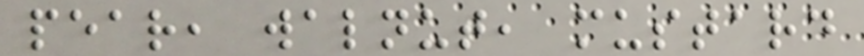pear, walnut, mustard
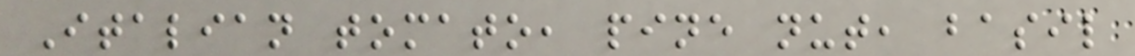Italian tomato, pine nut, basil
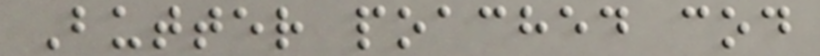Butter poached cod
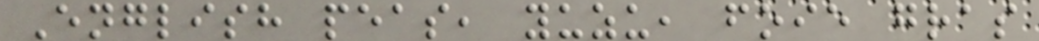English peas, yuzu, foie gras
